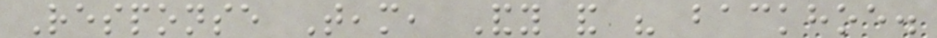Response Team, Andy and his backhoe.
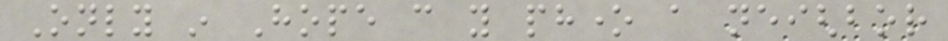Only in Hope can you phone a neighbor
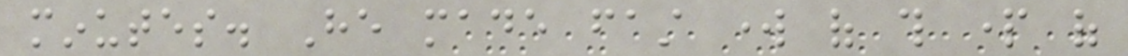minutes. He made fast work of this part of
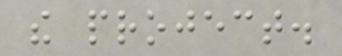the project.
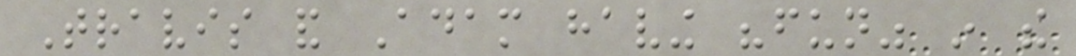Travis and Adam having "fun" in the
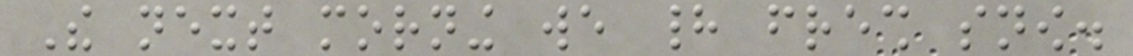The next morning we had fresh snow.
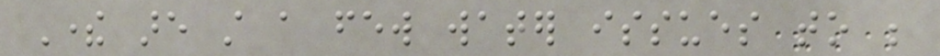There are still a few water issues to be
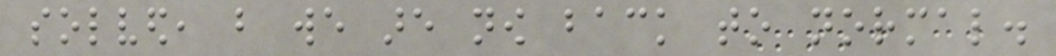solved, but we are now back to normal.
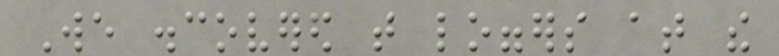We discovered that loggers at the
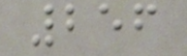256
